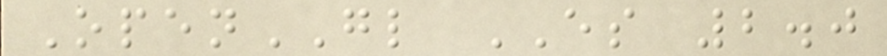OpenGL ES 2.0
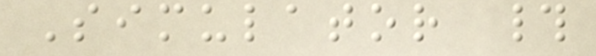Simulator #
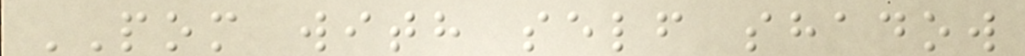POM with self shadow
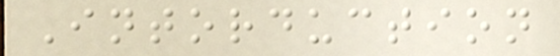Intorduction
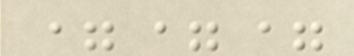===
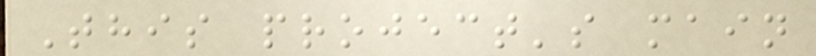This project's main
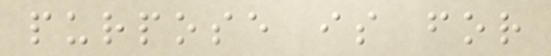purpose is for
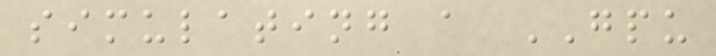simulating a GPU
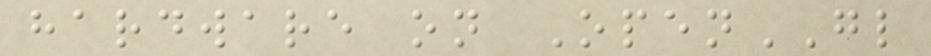hardware on OpenGL
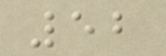52
